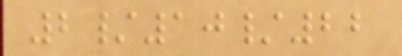2/10/22
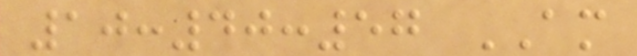10:40:57 AM
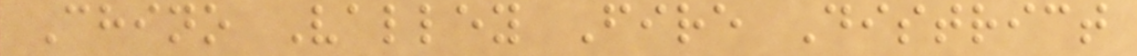Chino Valley Fire District
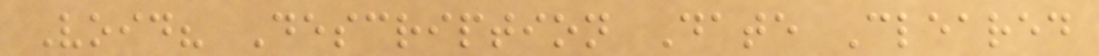Void? Description Date Cleared
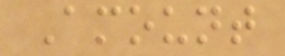Amount
